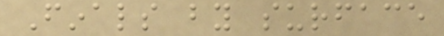Finals by surface
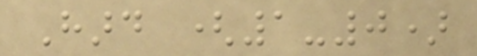Hard (1-0)
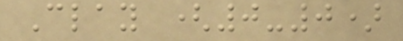Clay (0-0)
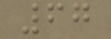67
